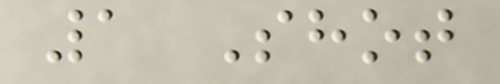1 Shot
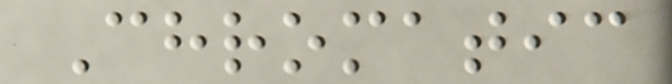Chromatic
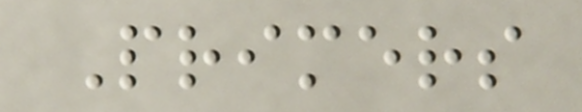Primers
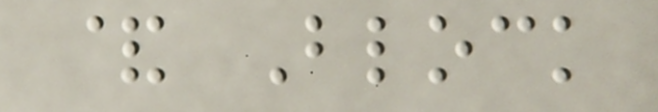& Block
